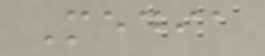Media
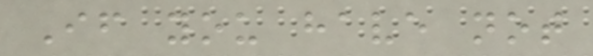If you have not
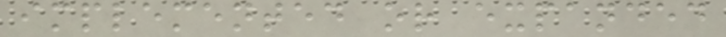implemented or expanded
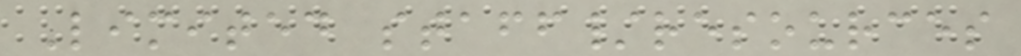Limited staff/resources
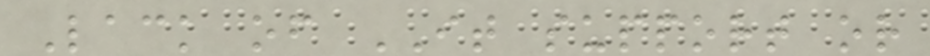Lack of IT support or
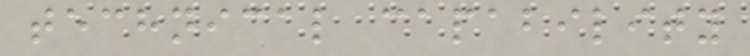technical capability
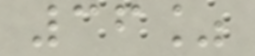36%
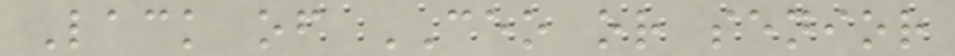Lack of CEO or senior
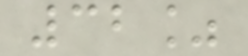32%
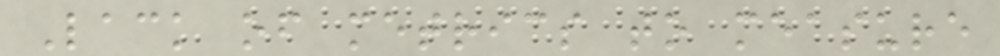Lack of metrics to measure
